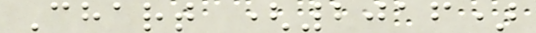Chart (2016)
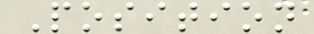Position
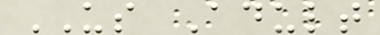US Adult
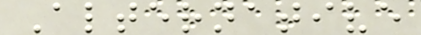Alternative
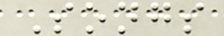Songs
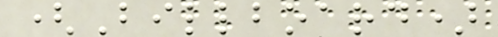(Billboard)
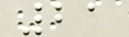21
